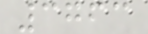3763
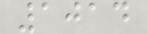1014
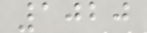1020
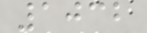1032
